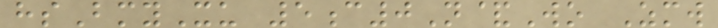hsBmyXu 5c0N&Wo Zmw
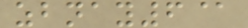zbnay6@
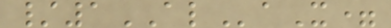/1ALaX=
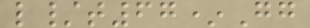l/t67*Gg
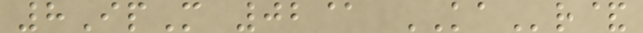8IpM 02@ KAr&
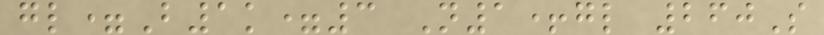gl=B1k=3 N1+gl 260S
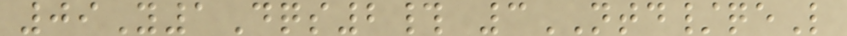09Y1Dqs2# 3NTD/qeL
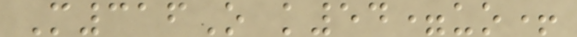M316O k54=uo+
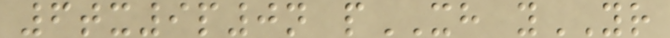6tx9p0n pXH yYR
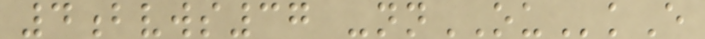4bvws37 -nnOUkE
